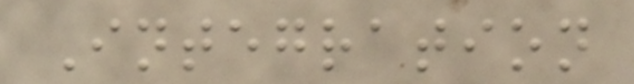Integration
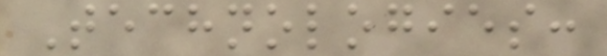Technologies:
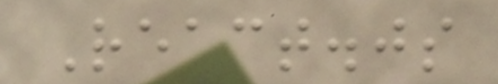React.js
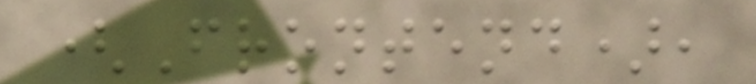(Frontend),
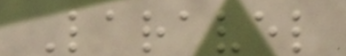Laravel
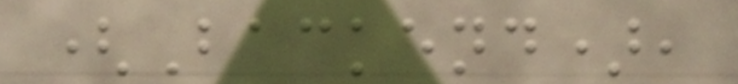(Backend),
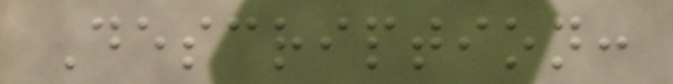Description:
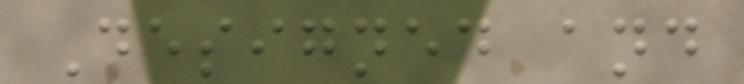Designed and
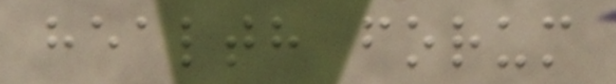health forum
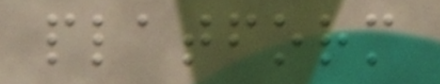platform
